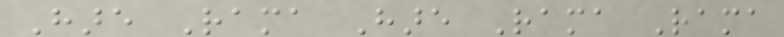Hare Rama Hare Rama Rama
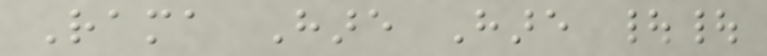Rama Hare Hare ||
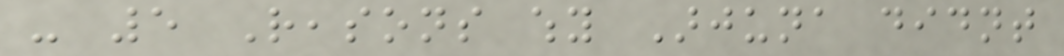- 5 Reasons why Arjuna didnt
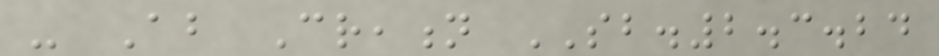- About Creation SB.2.3.24
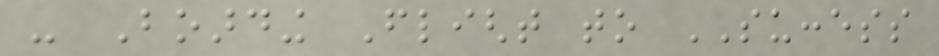- Boarding Flight to SUCCESS
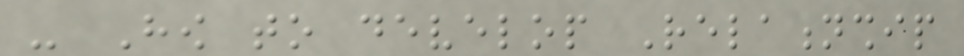- How to develop Relationship
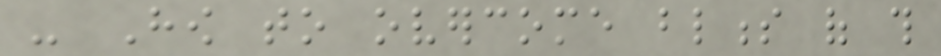- How to overcome blindness of this
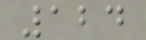124
